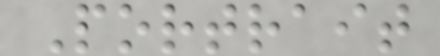Portrait
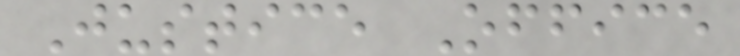Justice Office
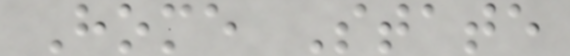Home State
